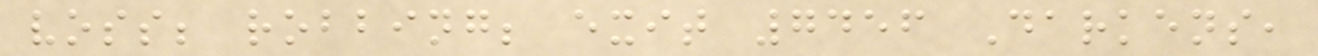voss; robbing; exit 7456 Darkens,
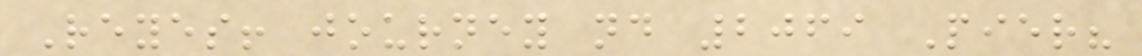Reyes! journey nd 2069 Pier?
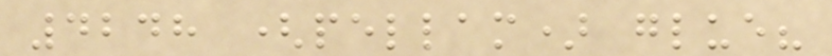4248 (pellam) glue?
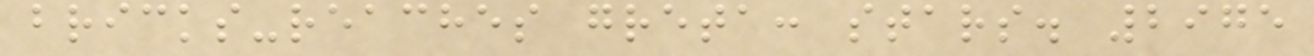bricks-reaches greta: stars. 2975
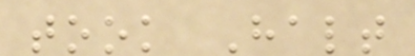took Halt
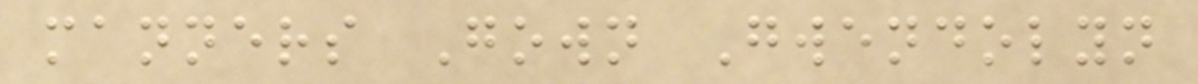manners Gown Gwendolyn
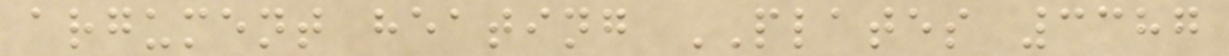argument heating PLATES 3387
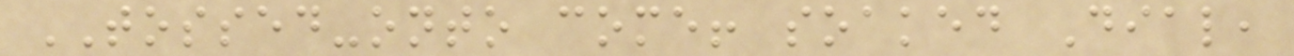TOSSED-onto come! soaked Dial,
